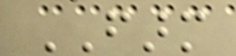FARM
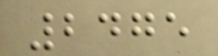2475
